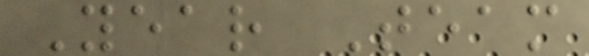Year Team
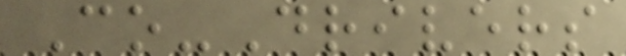Co-Drivers
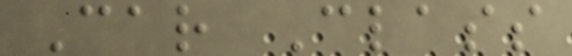Car Class
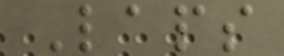Laps
